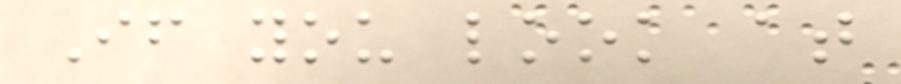If you look at
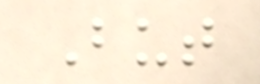But
